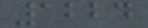1224
